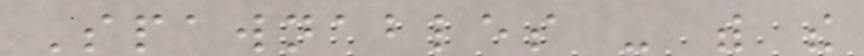Spawnables - with the
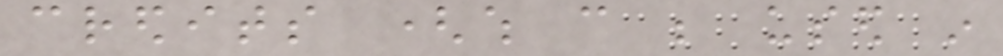credits (which can be used in
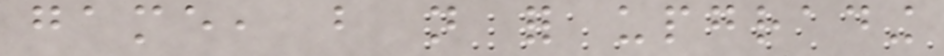game, but not for upgrading
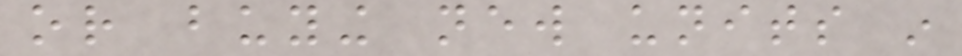or buying new units in
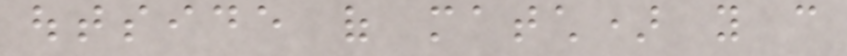outside of match) you can
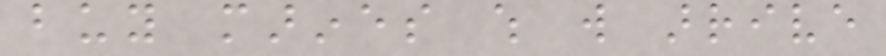buy marines which will arrive
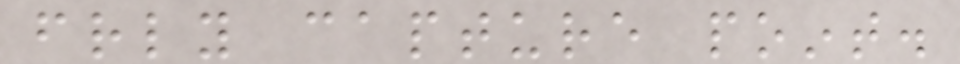friendly capture point.
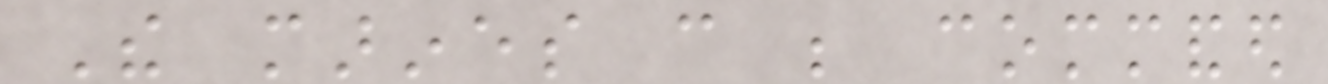The marines can be commanded
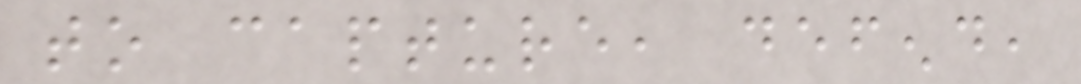to capture, defend,
